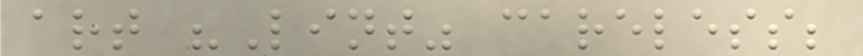art "Lint" careless;
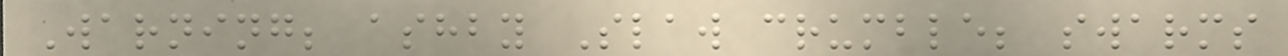Warning; ashby Slaw crumble; swarms
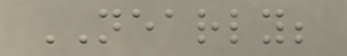NEARLY;
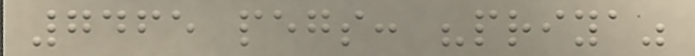7465 pegs: "priya"
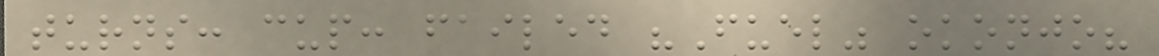turns: cup: failed "Fuel" okonjo?
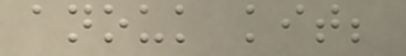anouk kit;
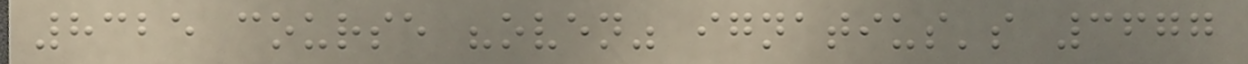8325 course "oven" ignatius's 3677
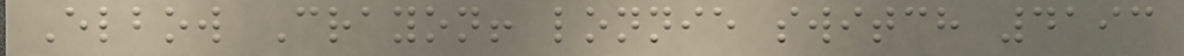Elbow Crayon! lonnie switch 4193
